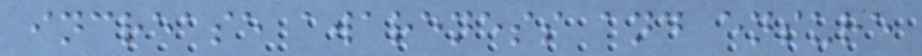increase awareness and ensure
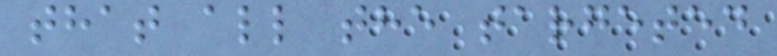that all the targeted
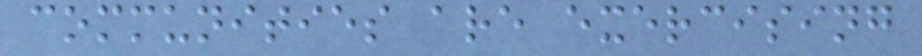communities are exercising
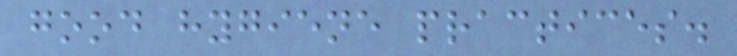good hygiene practices.
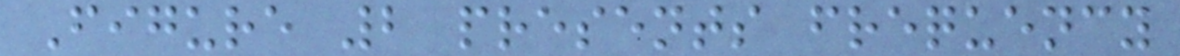Figure 2 presents frequency
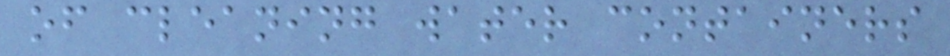of cleaning water containers
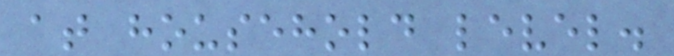at household level.
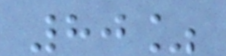80%
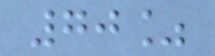70%
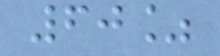60%
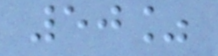50%
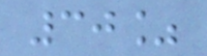30%
